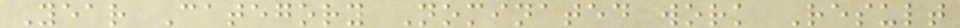Year Category Nominated work Result
